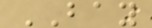BAY
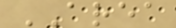AREA
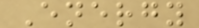Energy
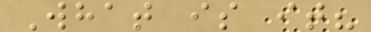What is it?
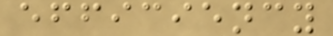efficiency
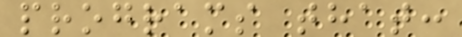programs that:
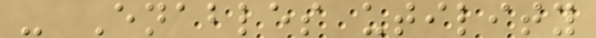- Enables utility
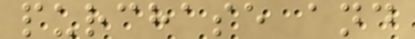purchase and
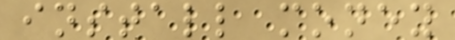install money
